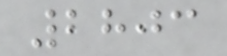2803
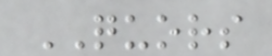QUORS
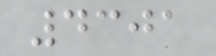4301
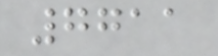7711
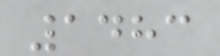1483
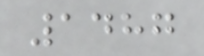1487
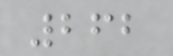262
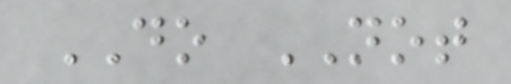DO NOT
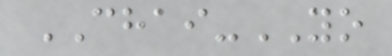CHAI-YO
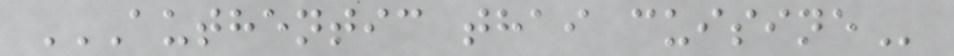AUTHENTIC THAI CUISINE
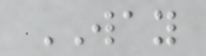WAY
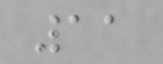11
